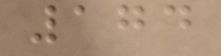174
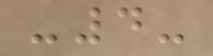-4-
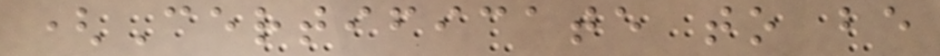(Certificate to be
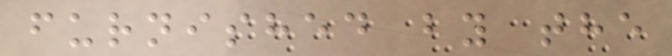furnished by the
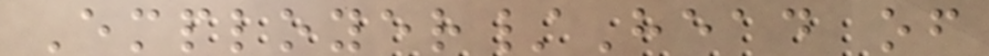Employer/Head of
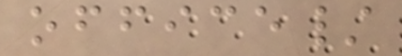office/
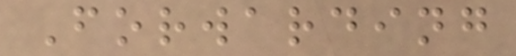Forwarding
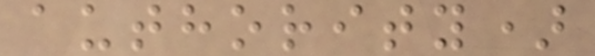authority)
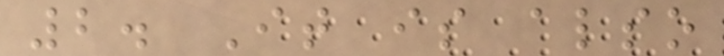2. It is also
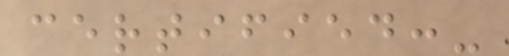certified:-
